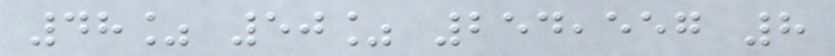48% 50% 254,557 8
